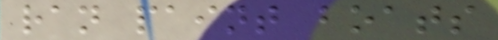ran paint boats
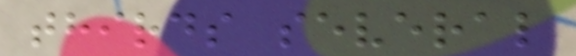thirds several
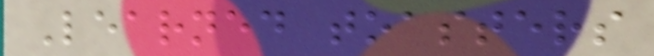Learned toasters
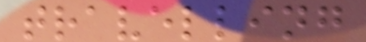travelling
